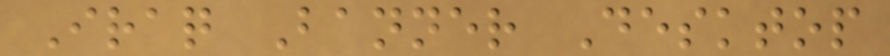Iraq Banner Desktop
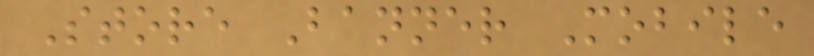Store Banner Mobile
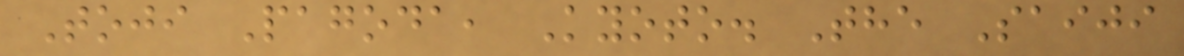Toji Pagoda, Kyoto. The Saiji
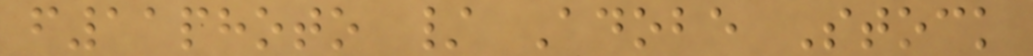f11photo / Adobe Stock
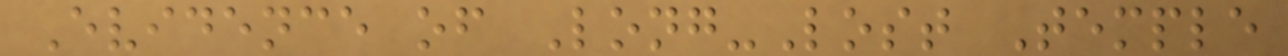Evidence of Long-Lost Temple
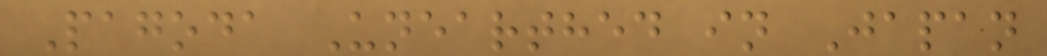Pagoda Unearthed in Japan
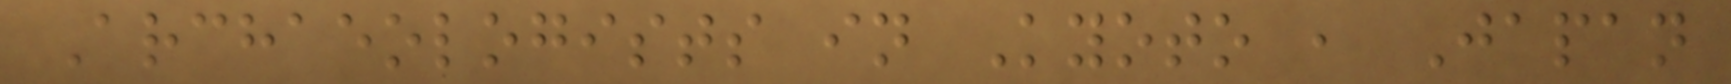Archaeologists in Kyoto , Japan
